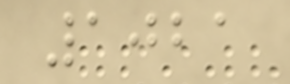1021
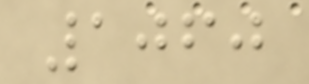1060
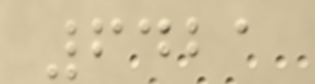6421
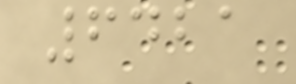6421
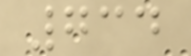734
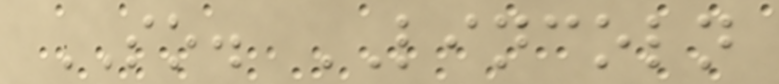SO. LINCOLN
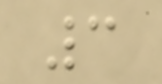3
